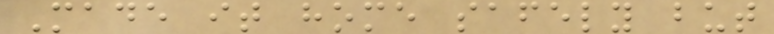Made it home safely but
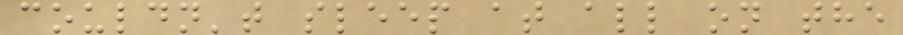couldn't sleep at all on the
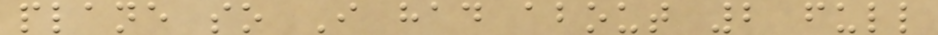plane so I had about 2 full
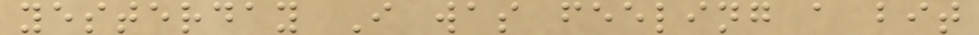yesterday I was feeling a bit
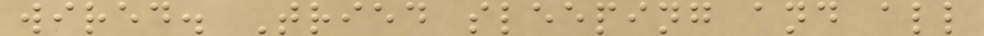wired. Tried sleeping and all
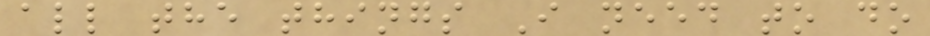all the things I need to do
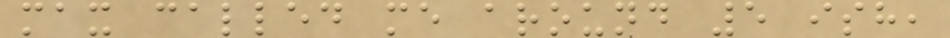max called me around 5 ish,
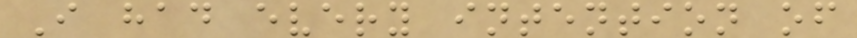I had every intention of
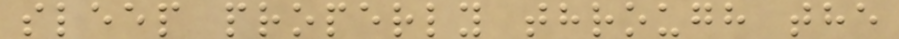sleep properly through the
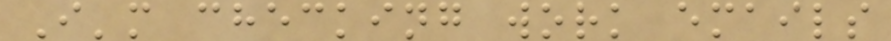I'm checking work emails
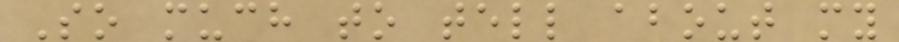So much to tell about my
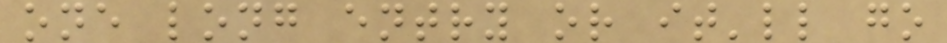one long entry or it'll go
